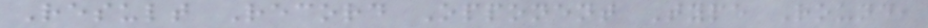Result Record Opponent Type Round,
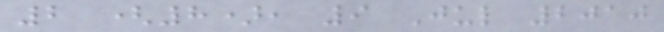2 (8), 9 Jul 2010
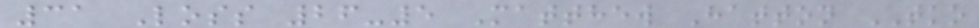31 Loss 26-5 Matthew Hatton TKO
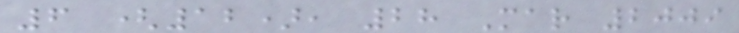6 (12), 28 Mar 2009
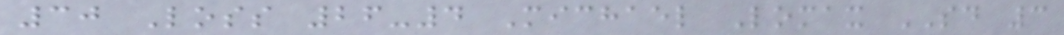30 Loss 26-4 Michael Lomax SD 3
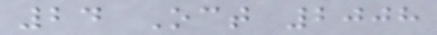24 Oct 2008
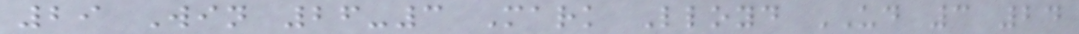29 Win 26-3 Mark Lloyd UD 3 24
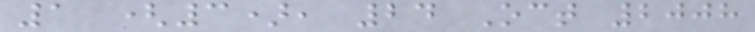1 (3), 24 Oct 2008
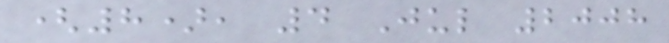(8), 4 Jul 2008
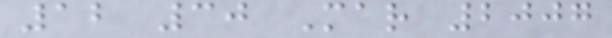12 30 Mar 2007
